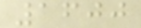1600
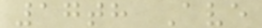17th Ave
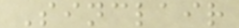Sinclair
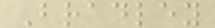Bradley
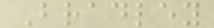Bradley
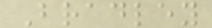Bradley
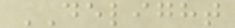DELIGHT
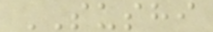SUSHI
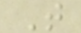T
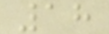18
